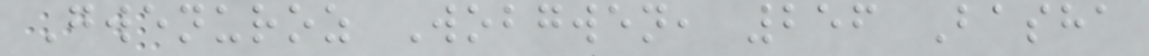Gwenuroz Wobgwen, 256 Basha
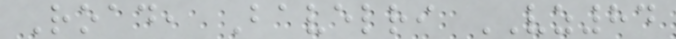Road, Bavelri VZ84
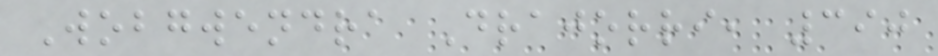Wobgwendra Drajorri, 390
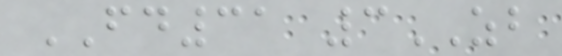FD31 3ZB
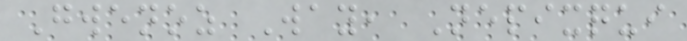Gwenoz Way, Nepixqui
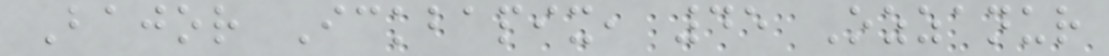Bajor Ickbapix, 45 Ozzanur
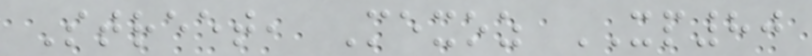Street, Mexoz XP80
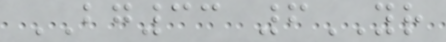BG33 6YR
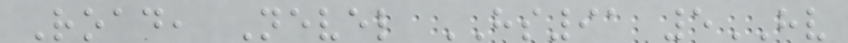Road, Nevel HS91 5HV
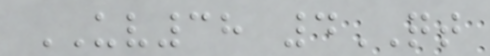UV38 4QT
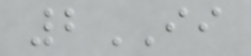2II
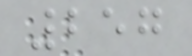257
